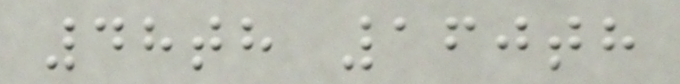48th 160th
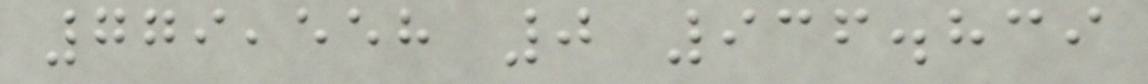779,558 0 936.839
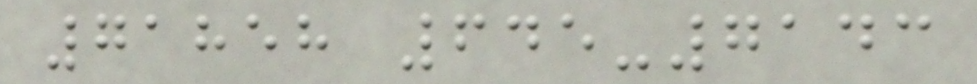71858 645-7143
